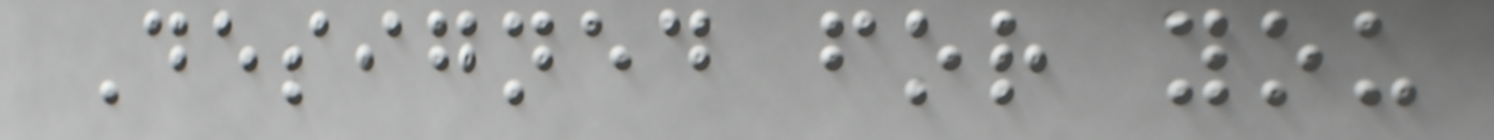Designed for you
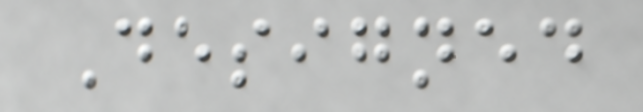Designed
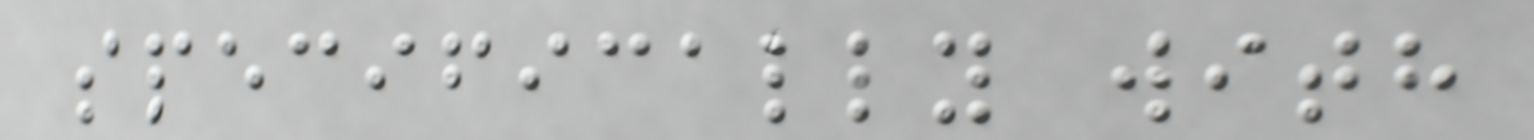specifically with
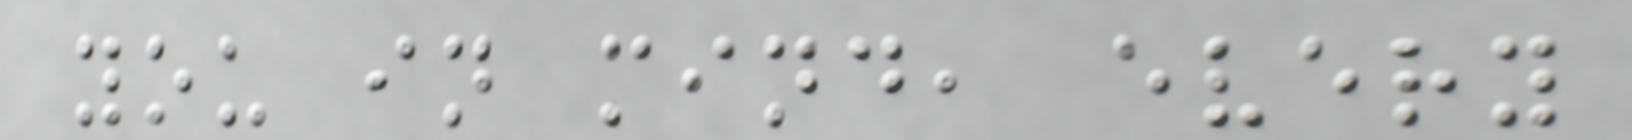you in mind, every
